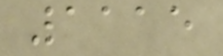1115
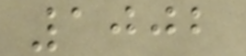1002
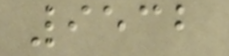9532
